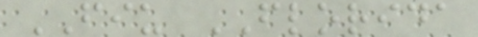FIU FLORIDA
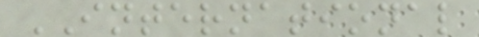INTERNATIONAL
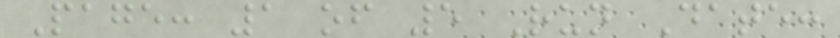Page: 1 of 5 Run Date:
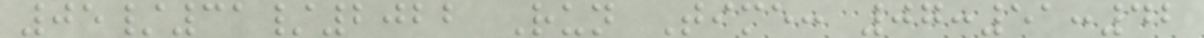05/31/2022 Run Time: 07:51:42
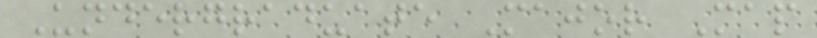Undergraduate Major Map
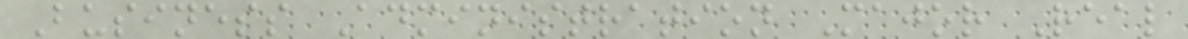Business Administration Major Real
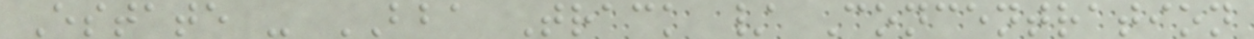Estate - BBA Track / Concentration
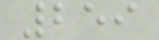259
